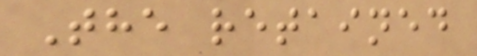The retained
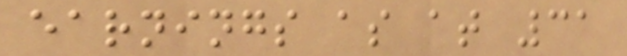earnings as at 31
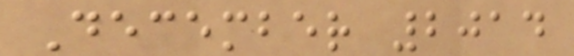December 2014
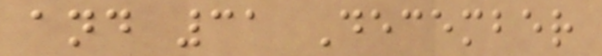and 31 December
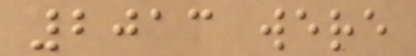2013 were
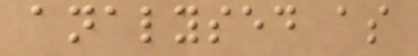analysed as
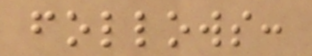follows:
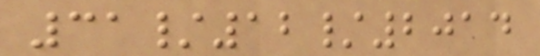31/12/2014
